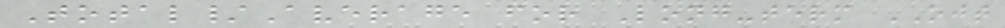Total/Average for Long-term OJT
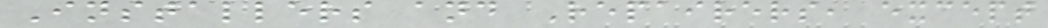Installers and Repairers, except
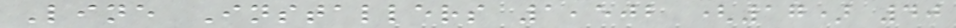Line Installers 1,502 (17) 40
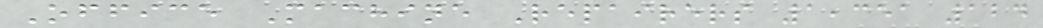Office Machine Repairers 1,351 124
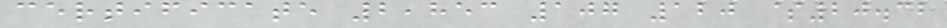certificate 2,853 107 120 $20.32
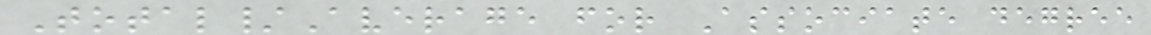Total/Average for Associate degree
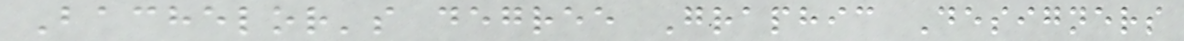Bachelor's degree Graphic Designers
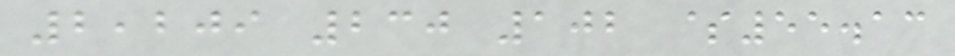2,209 230 102 $55.13
